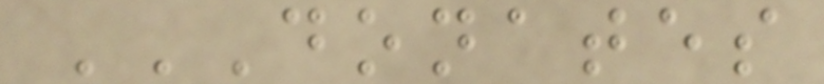DONATES
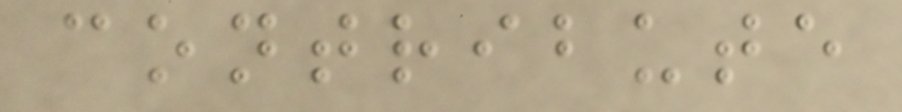contribute
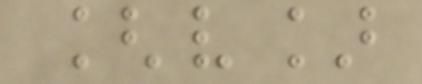[v]
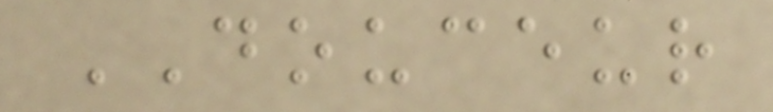DOUCEUR
